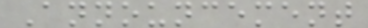Announcement
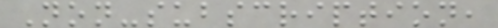Non-subscription,
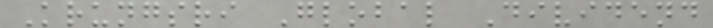Krungsri Global Dividend
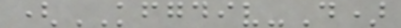(KFGDIV-D)
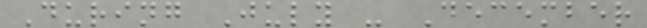During July - December
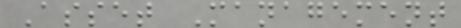Asset Management
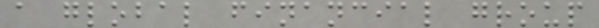a global financial group
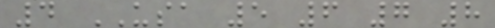4 USA 5 6 7 8
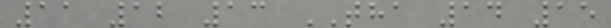11 12 13 THA 14 15
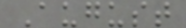August
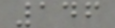146
